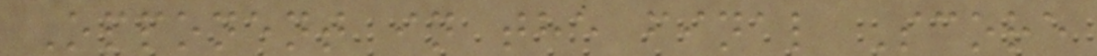Opponent in the final Score
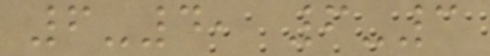6-4, 6-3
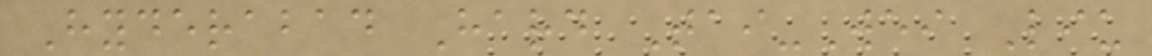Hyderabad Hard Tai-Wei Liu
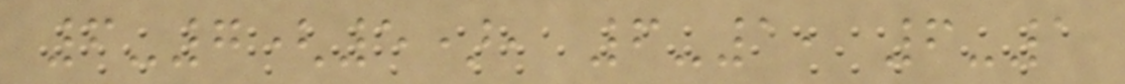6-7(5), 6-1, 6-1
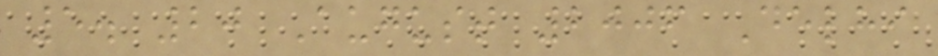5. 20 August 2006 Delhi
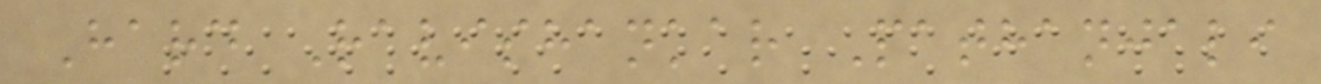Hard Ravishankar Pathanjali
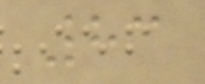83
